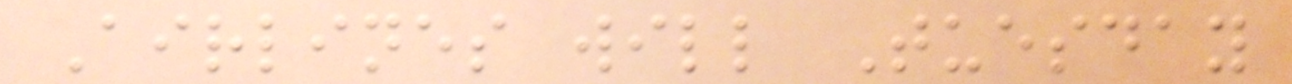Airlines will Tuesday
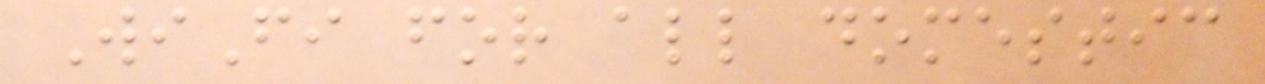WiFi for all domestic
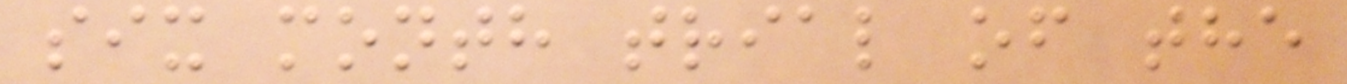six month trial of the
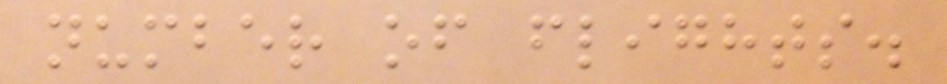number of flights.
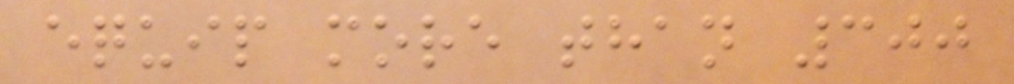equip more than 300
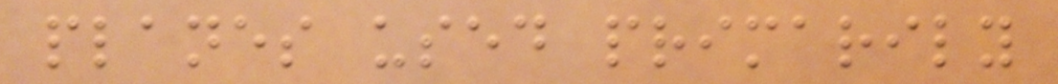planes used primarily
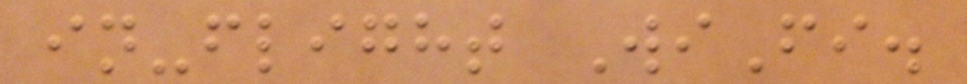in-flight WiFi.
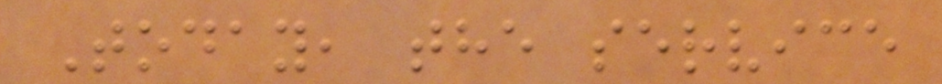Today, the service
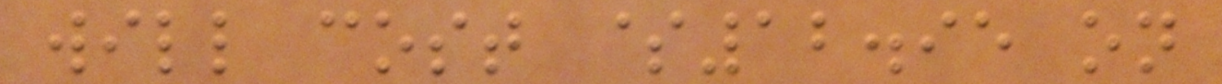will cost $12.95 on
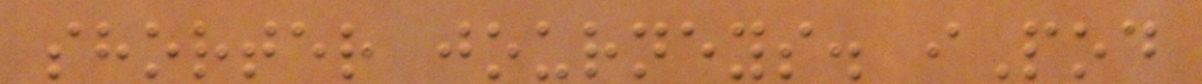shorter journeys. iPod
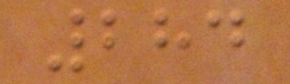284
